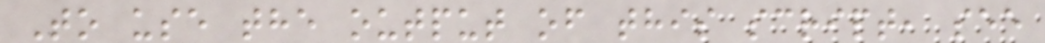To use the output of this script, see
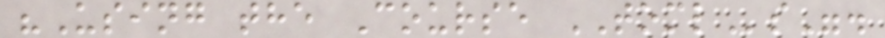"Using the Course TOMLs".
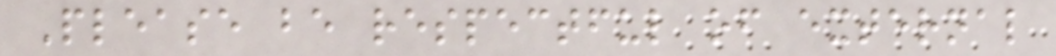Please be respectful of external
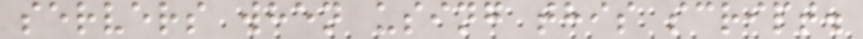servers when using this script.
